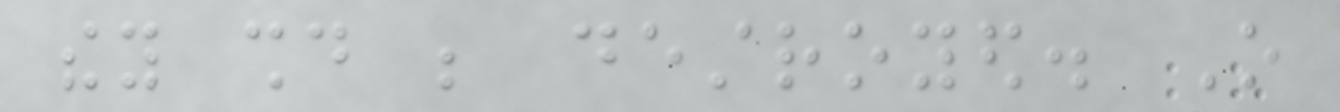they should be destroyed. O
